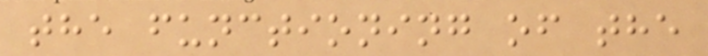the functioning of the
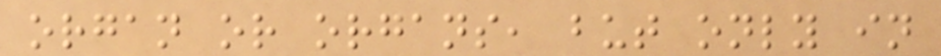organ or organs, but only in
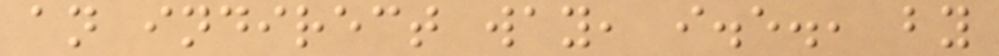an indirect way, i.e., by
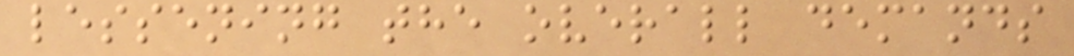lessening the overall demands
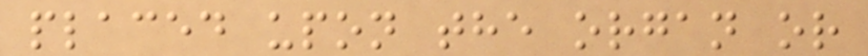placed upon the organ or
